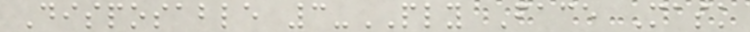Disposable 3-PLY Face Mask
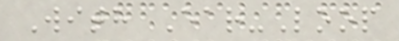With Ear-Loop
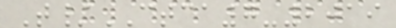T/CTCA7-2019
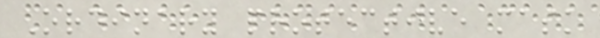Ordinary protective mask
